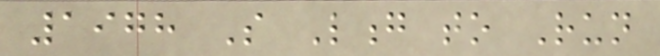1978 So Long to Run
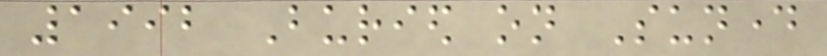1992 Buried on Sunday
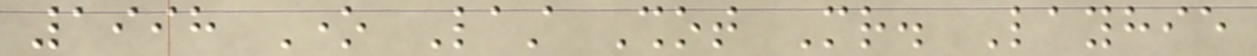1998 One Last Shot Mr. Layhie
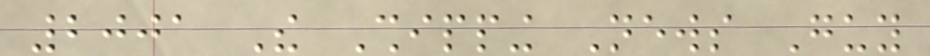2001 The Shipping News Guy
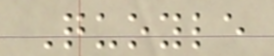Quoyle
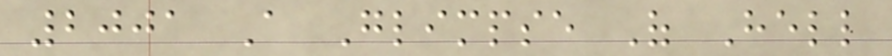2001 A Glimpse Of Hell
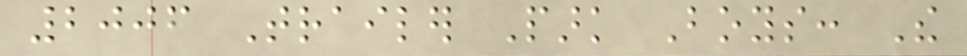2006 Trailer Park Boys: The
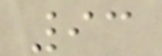93
